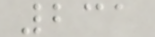231
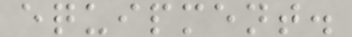equipment.
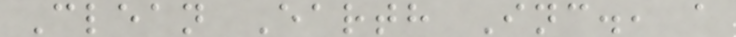Clean Earth Inc., a
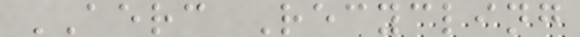AERC Recycling
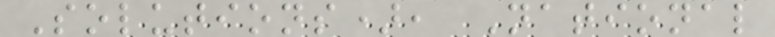Solutions), National
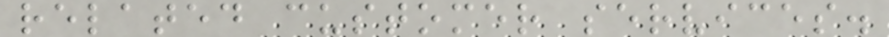related customer services.
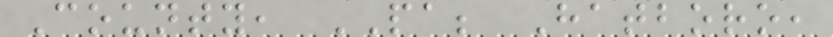County, PA; Hatboro,
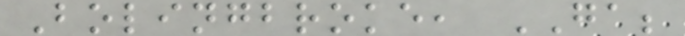Bolingbroke, GA;
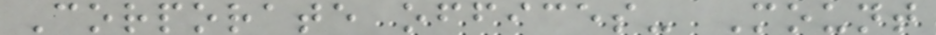Corporate offices- Mount
